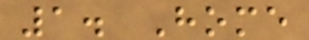1. Home
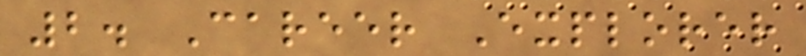2. Career Explorer
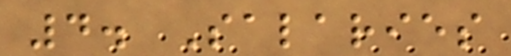4. Salaries
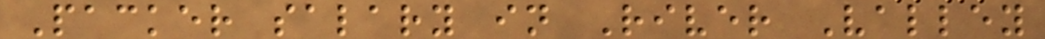Packer salary in River Valley
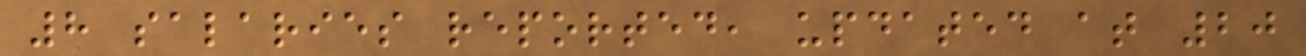8 salaries reported, updated at 20
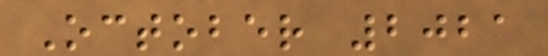October 2021
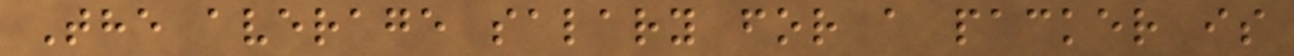The average salary for a packer is
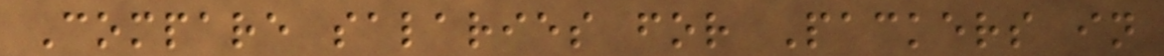Compare salaries for Packers in
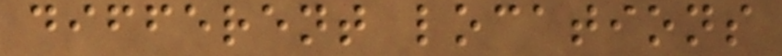different locations
